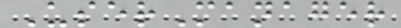UserManager
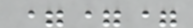===
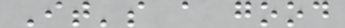It's a good
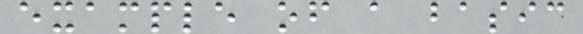example of a basic
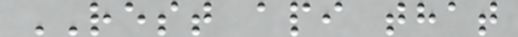REST api that
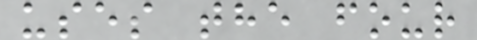uses the four
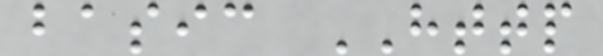basic HTTP
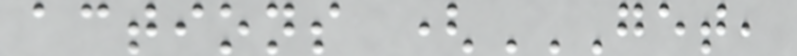actions (GET,
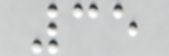35
